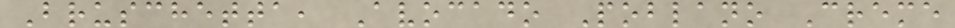Bruschetta, Avocado Poblano Creme
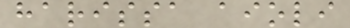harissa aioli
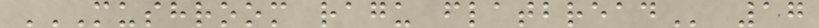MUSHROOM RAGU FLATBREAD 17
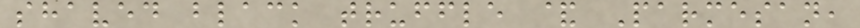shaved black truffle & Parmesan,
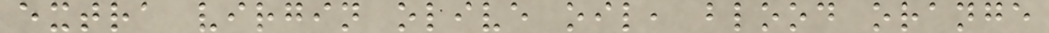extra virgin olive oil, blood orange
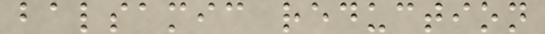balsamic reduction
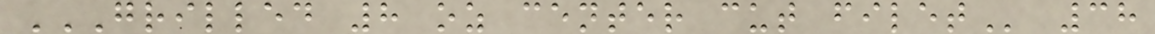GRILLED 8 OZ CENTER CUT FILET 38
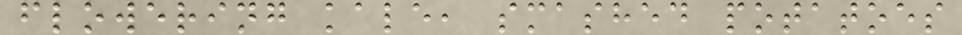flowering kale, smashed potatoes
